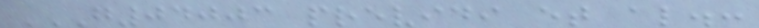G04003 PREVIDI ET AL.:
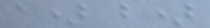a) b)
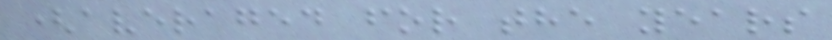(averaged for the years
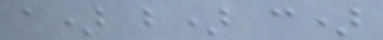a) b) c)
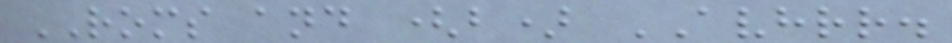ROMS and (b) AVHRR.
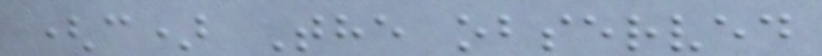(c) The observed
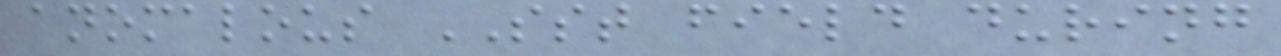anomalous SST field during
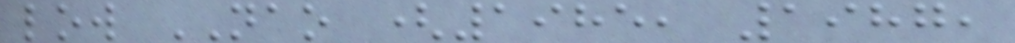low NAO (1985, 1987,
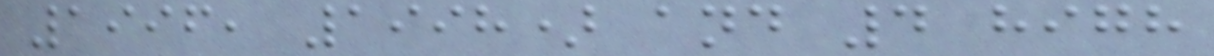1996, 1998) and 4 high
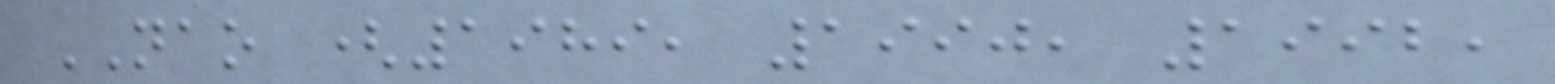NAO (1989, 1990, 1992,
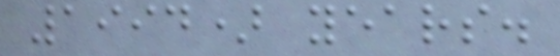1994) years.
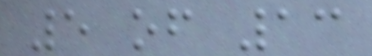5 of 13
